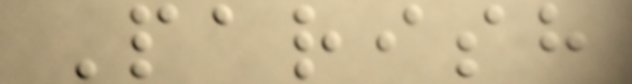Parish
